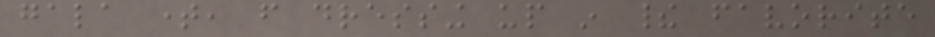gala time, from dressing up in their favorite
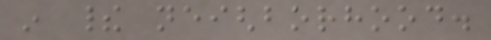in their neighborhood.
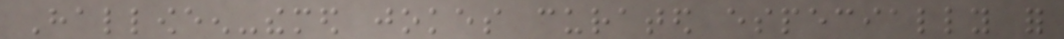Halloween-themed jokes curated especially for
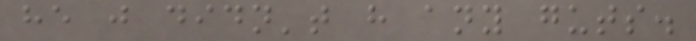he just didn't have any guts.
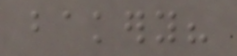bakery?
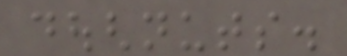doughnuts.
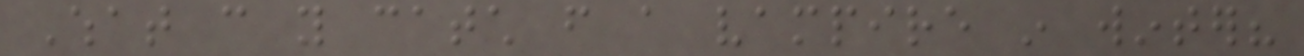What can you catch from a vampire in winter?
